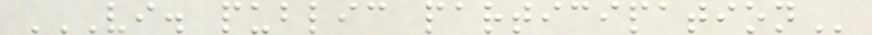VI. PUBLIC PARTICIPATION
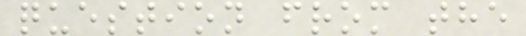question from the
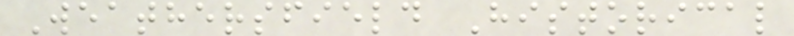Weathersfield Historical
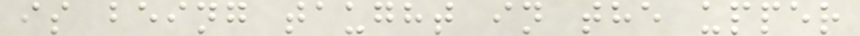is being taught in the upper
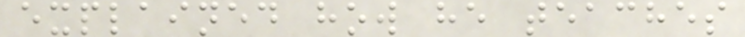explained how he teaches
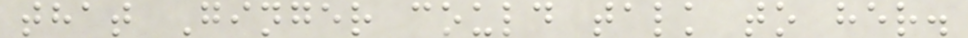that Ginger could talk to her.
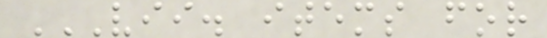VII. ITEMS FOR
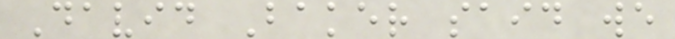David Baker said we
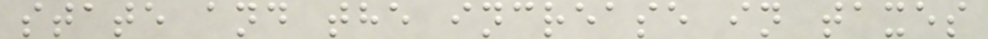state and the increase in taxes
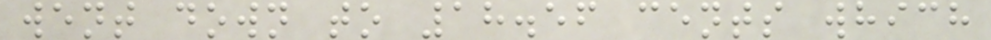went down to 18.56 cents which
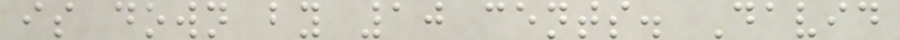is down by 10 cents. David
